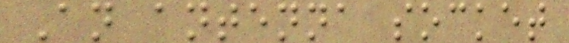An antenna socket
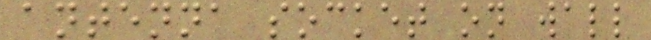antenna socket on wall
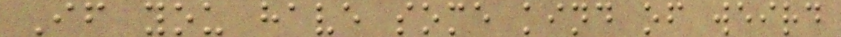If you have some kind of weird
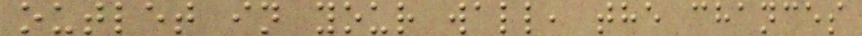outlet in your wall, the chances
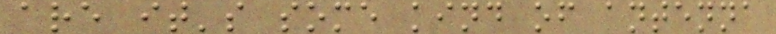are it's some kind of antenna
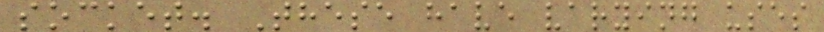socket. These have varying uses
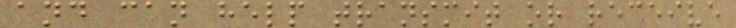and can help transmit or receive
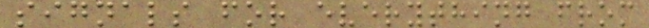signals for everything from
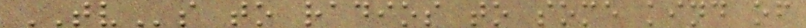TVs to radios to some kind of
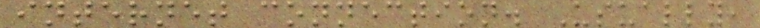internet connection. Usually,
